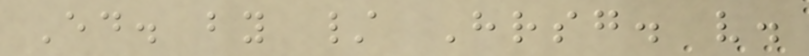Ed. by / Hrsg. v.
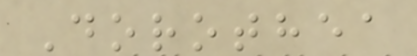Dorothea
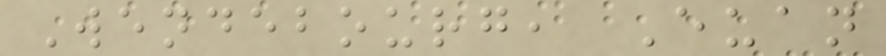Wendebourg, Euan
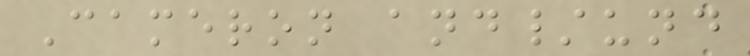Cameron and/und
